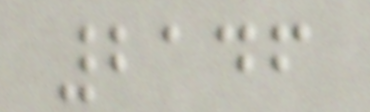2146
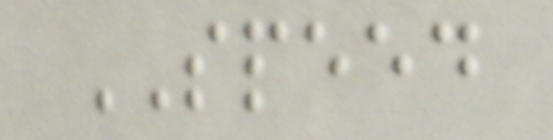SPEED
